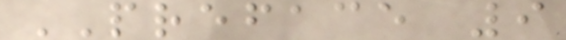PREFACE 9
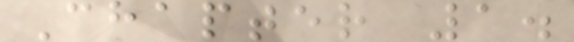Chapter 1.
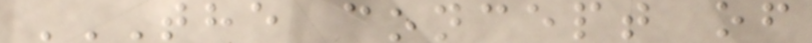THE CONCEPT OF
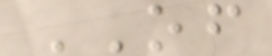OF
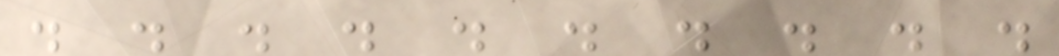. . . . . . . . . .
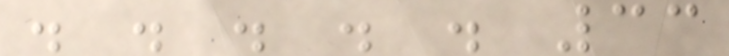. . . . . 33
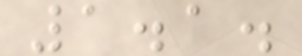1.1.
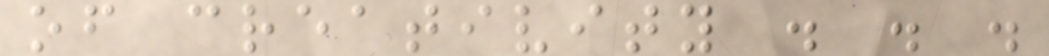of creativity . . .
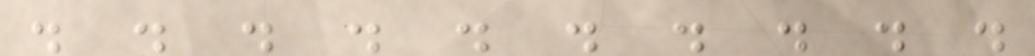. . . . . . . . . .
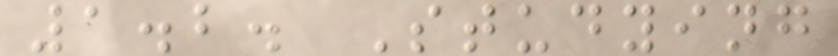1.2. Studying
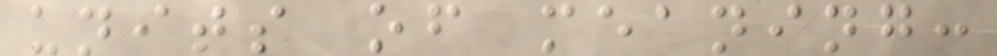units of meaning:
